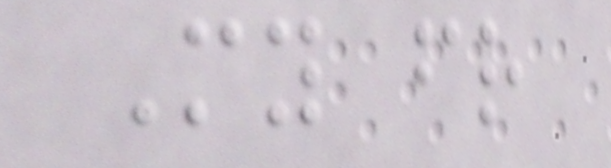My friend
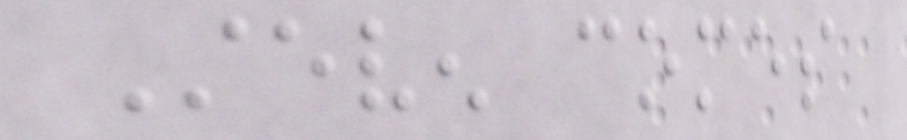Steven comes
